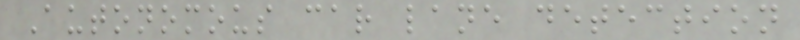Autonomous car lane detection
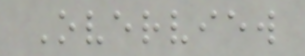Overview
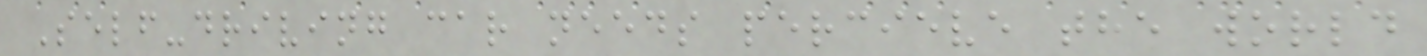Self-driving car needs percieve the world
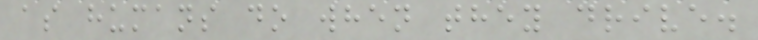as humans do when they drive.
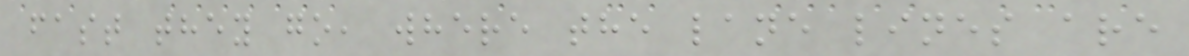fast they go, where the lane lines are
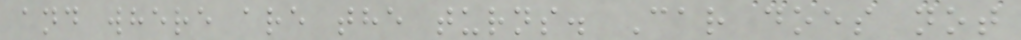and where are the turns. Car does not
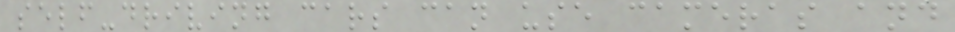self-driving cars can use cameras and
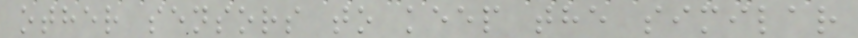other sensors to keep the similar
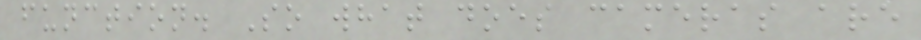function. So what does cameras are
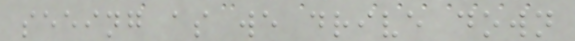seeing as we drive down
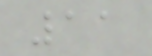11
